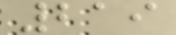219
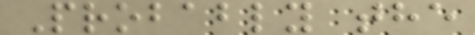Probably the
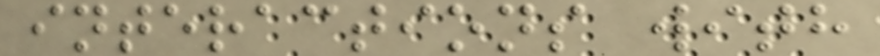interactions with
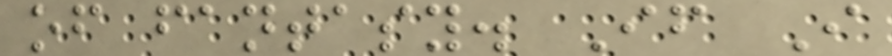of fantasy. If I
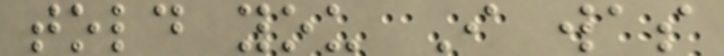told you I was
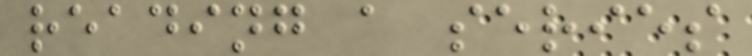reading a series
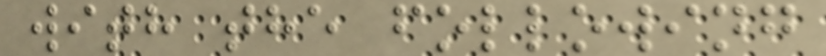with the following
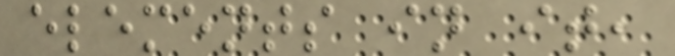elements in it,
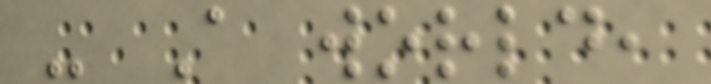- A world,
